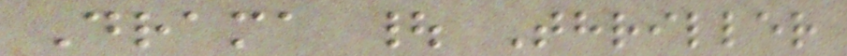Drama | Thriller
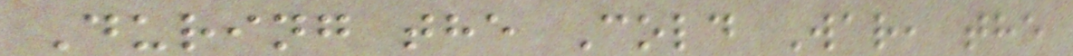During the Cold War, the
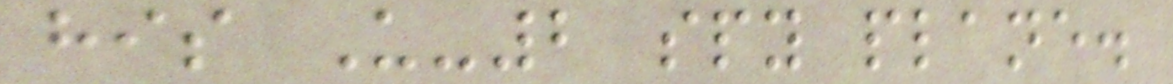his U-2 spy plane.
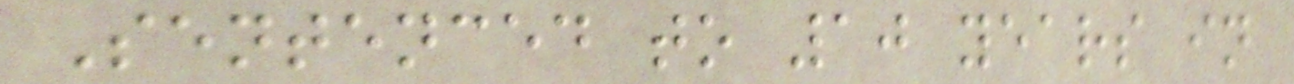Sentenced to 10 years in
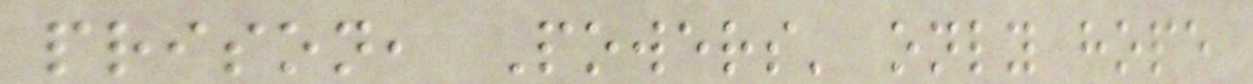prison, Powers' only hope
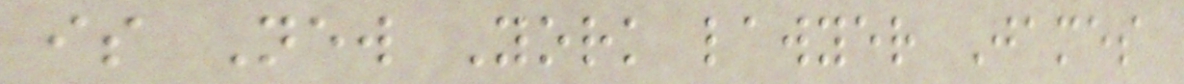is New York lawyer James
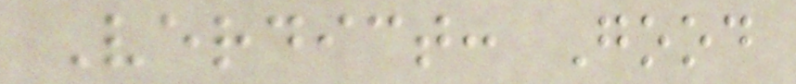Verdict: Good
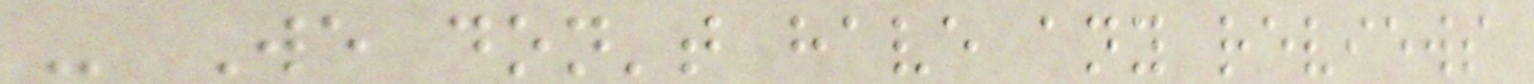- We don't have any reviews
